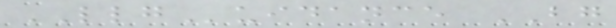LLGuidance BG
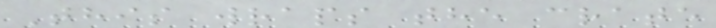This wraps the crate
